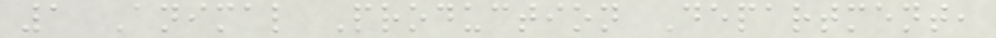1 Animal Production Department,
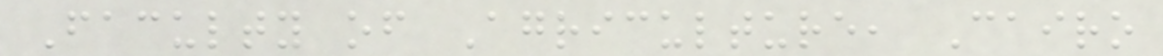Faculty of Agriculture, Cairo
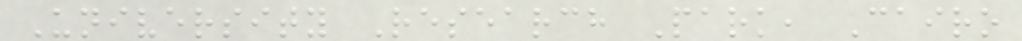University Research Park, Cairo
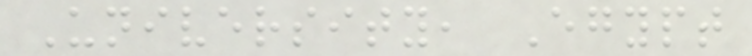University, Egypt
